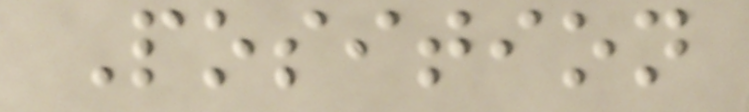Position
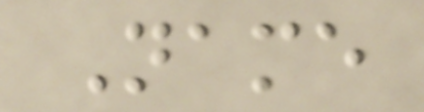Name
